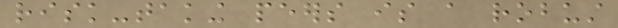risk-taking peers is a robust
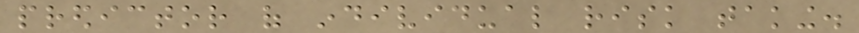predictor of individual risk taking.
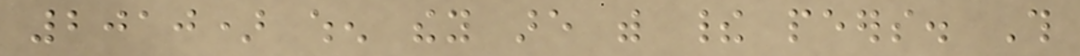2010) when they are with their peers. This
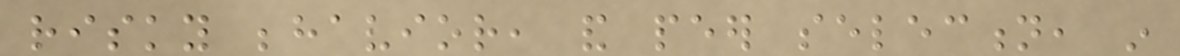risky behavior, and peer selection, in
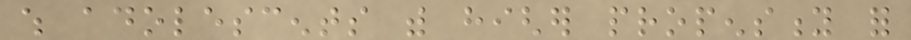which adolescents with higher propensity for
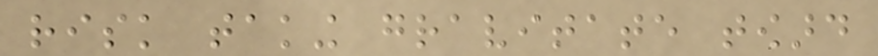risk taking gravitate toward
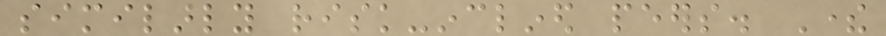similarly risk-inclined peers. There
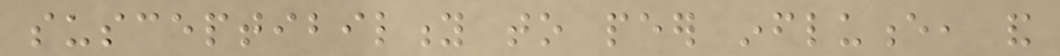susceptibility to peer influence, and
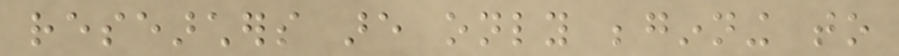researchers are only beginning to
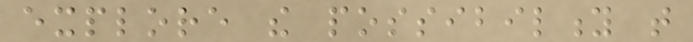explore the possibility that
